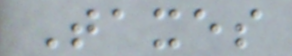Taxes
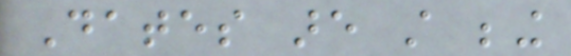Dates are still being
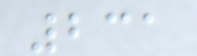231
